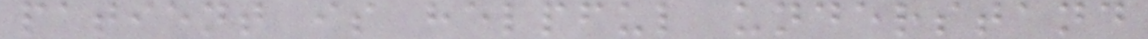patient is helpful understand
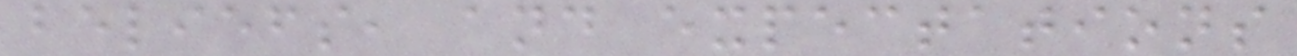beliefs, and expectations
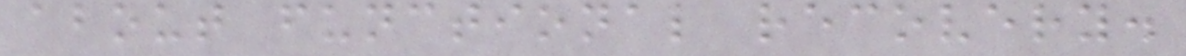about functional recovery.
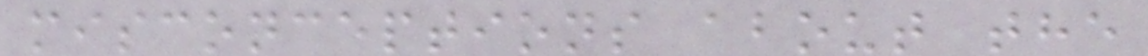misconceptions about the
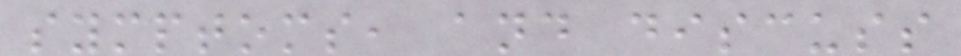symptoms, and discuss
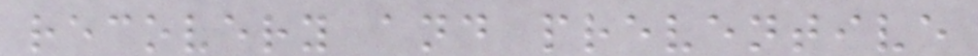recovery and preventive
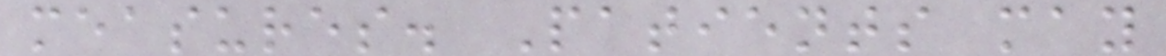measures. Patients may
